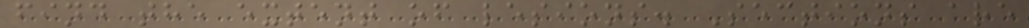find the extent of lesions. Sections are
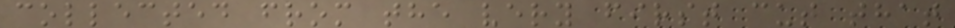collected from the very first cut that
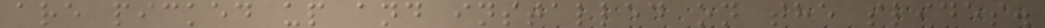are picked up and installed on the slides.
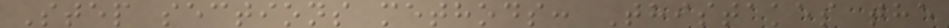Step sections methods: Thistakes the
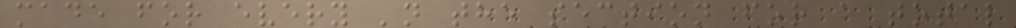made for every 'n the section for a total
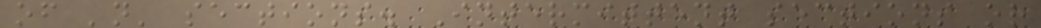of 'n' sections. Intermittent sections or
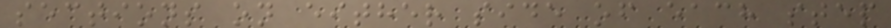sections on either side of each step
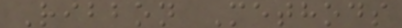Ribbon Methods
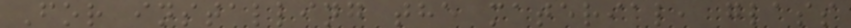For installing the material, glass
